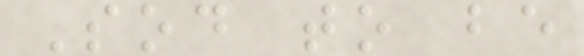Sod to be
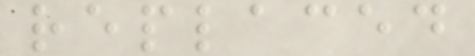replaced
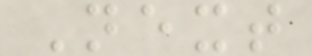Next
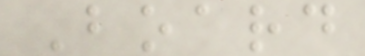Board
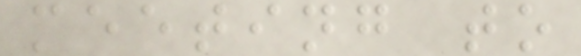meeting to
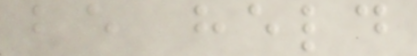be held
